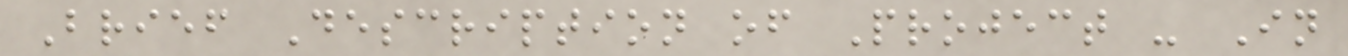Brief Description of Project - In
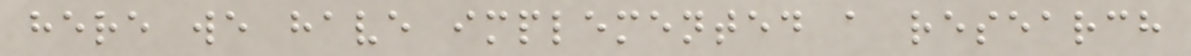here we have implemented a research
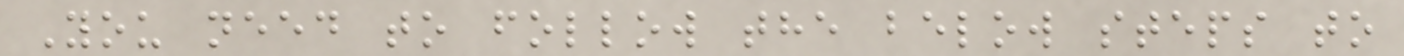You need to follow the below steps to
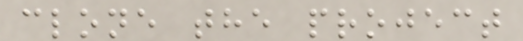clone the project
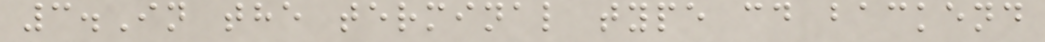3.In the terminal type cd backend
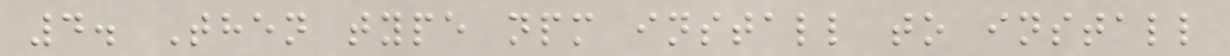4. Then type npm install to install
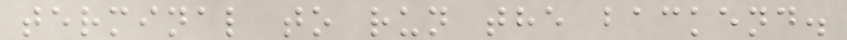terminal to run the backend.
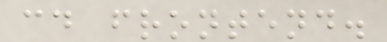cd frontend.
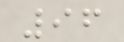96
